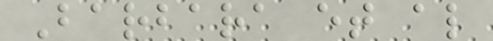Barbara et al
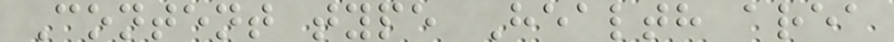Content type Health area
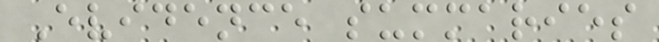Evidence summaries
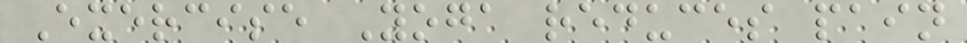Exercise Yoga reduces pain
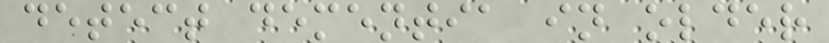detect dementia in older
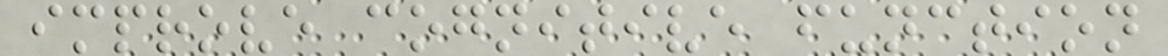improve cognitive function
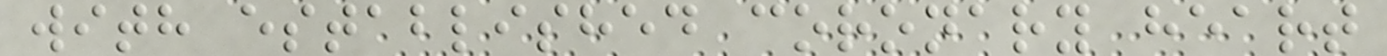with established coronary heart
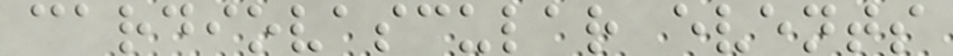cardiovascular events
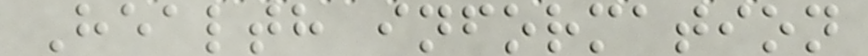Health information
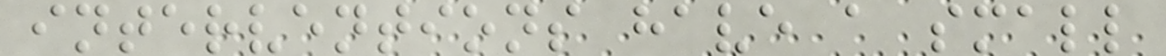interventions have a small
